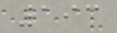193
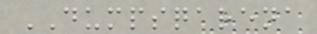DUMPSQARENA
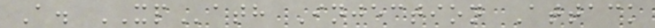A. XPath Injection Attack
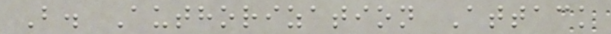B. Authorization Attack
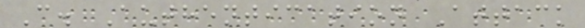C. Authentication Attack
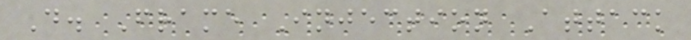D. Frame Injection Attack
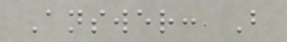Answer: B
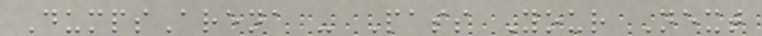DumpsArena - Pass Your Next
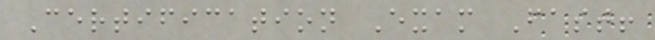Certification Exam Fast!
